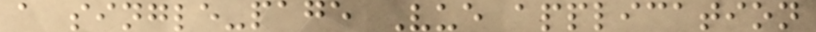a single-page Vue application
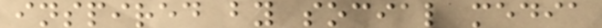inspired by social media
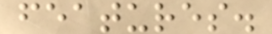features.
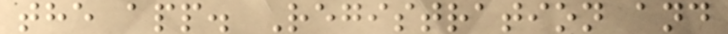the app. Registration and
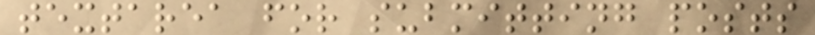textarea for submitting posts
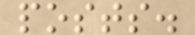posts.
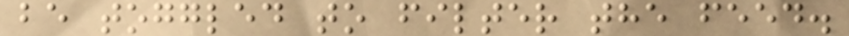be toggled to filter the feed.
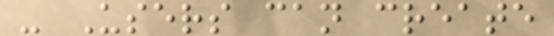- Users can create
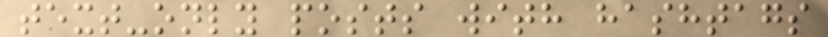text-only posts with hashtags
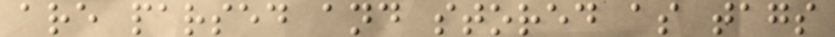are parsed and stored as tags
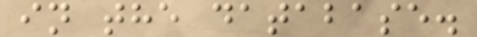in the database.
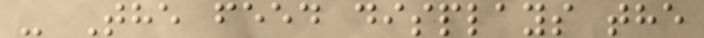- The feed displays the
